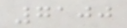7100
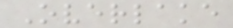Overlake
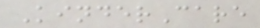KinderCare
